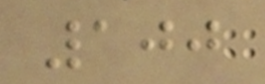100
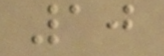10
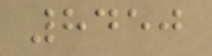8450
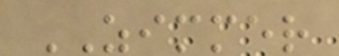ZIMMER
